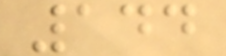144
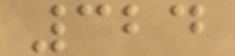324
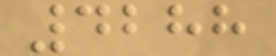4288
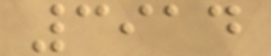3914
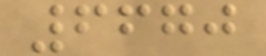6670
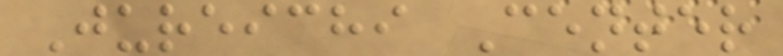Jureichi Center
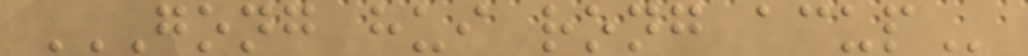GONG HUI RONG ACUP
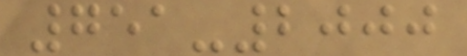751-2000
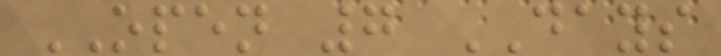OPEN 7 DAYS
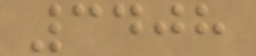3408
